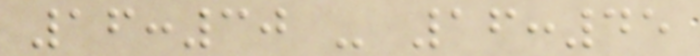16:30 - 16:45
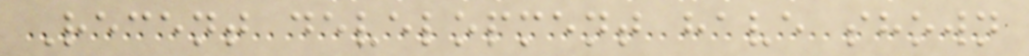Recent development have shown
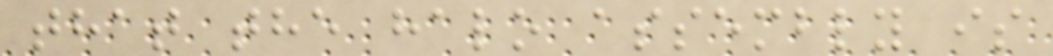that the halo assembly is
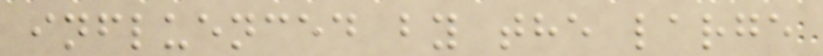influenced by the large
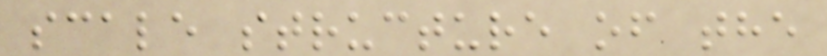scale structure of the
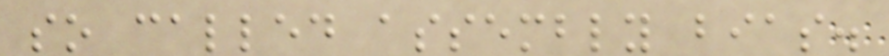so called assembly bias.
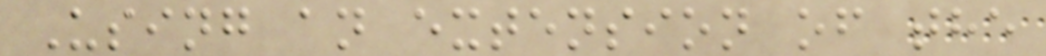Using an extension of the
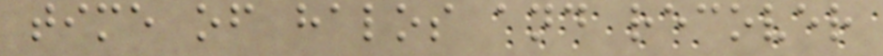time of halos and recover
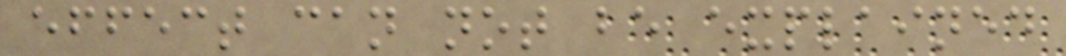effect can not be explained
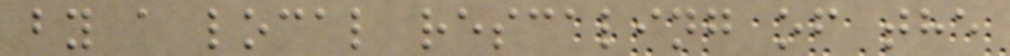by a local rescaling of the
